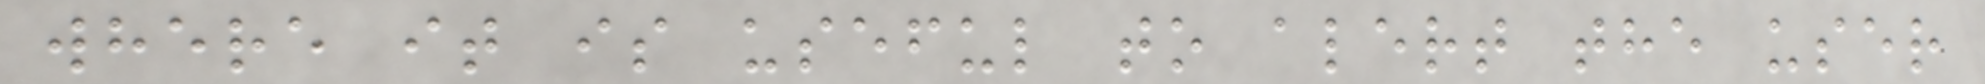where it is useful to alert the user
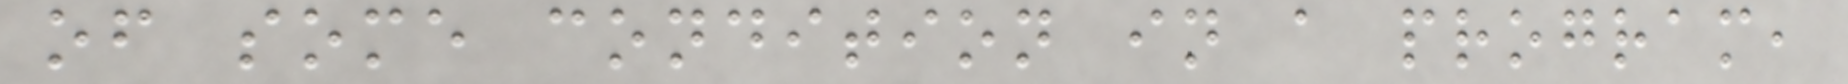of some condition in a program,
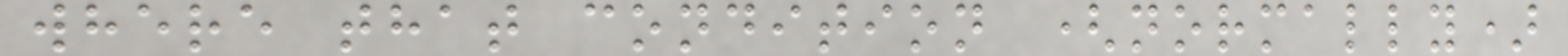where that condition (normally)
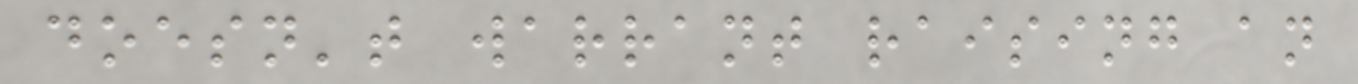doesn't warrant raising an
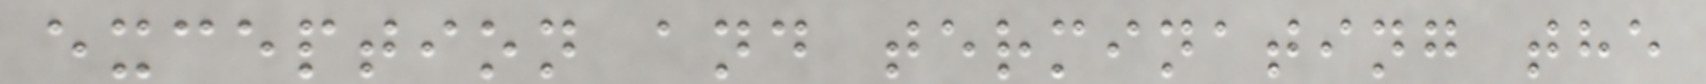exception and terminating the
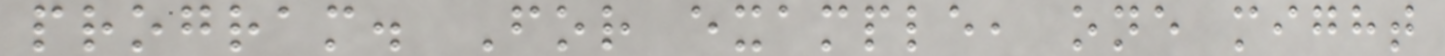program. For example, one might
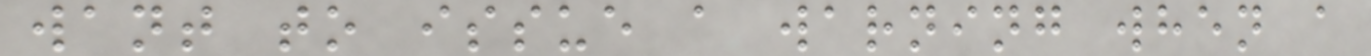want to issue a warning when a
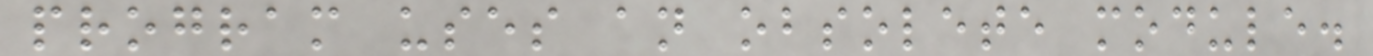program uses an obsolete module.
